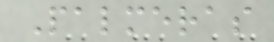Palmeras
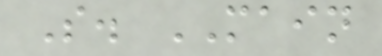S. MAIN
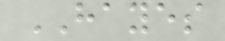HAYES
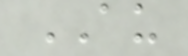AU
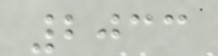2033
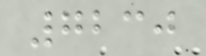7230
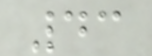43
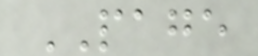PAGE
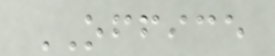OFFICE
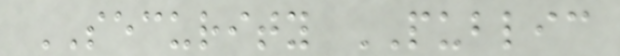SECURITY PUBLIC
